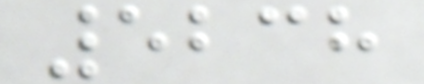5238
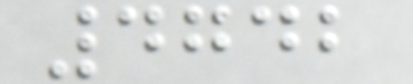4742
